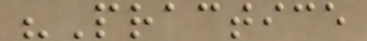"Practice
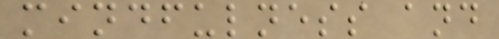mindfulness and
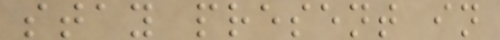stay present in
